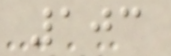103
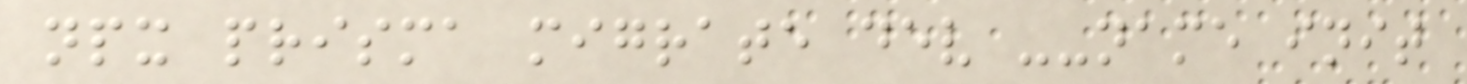npx prisma migrate dev --name init
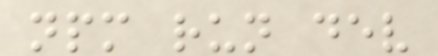npm run dev
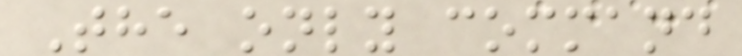The only command
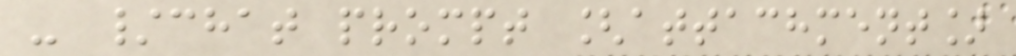- /chat prompt [attachment]
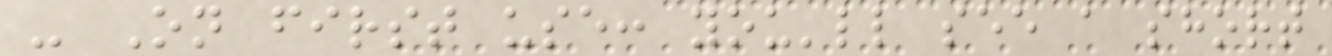- On first use: you'll see a short
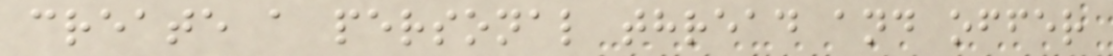create a personal thread and offer
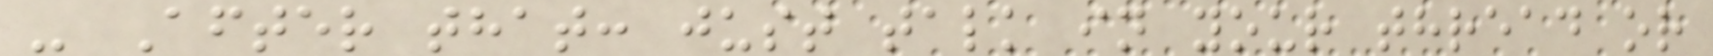- After that: just talk in your thread or
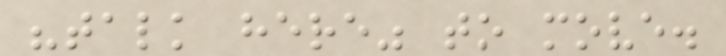"talk here" to move.
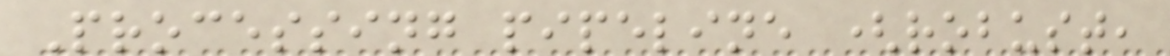Processing pipeline (robust,
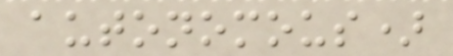autonomous)
